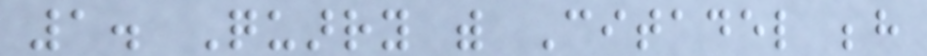1. Quarry with Citadel behind
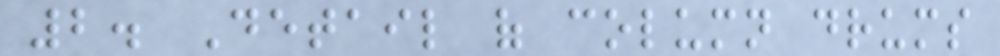2. Detail of column drums
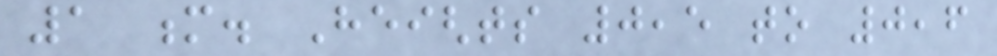1 m. Heights 0,5 to 0,6
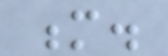m.
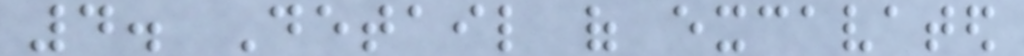4. Detail of excavated
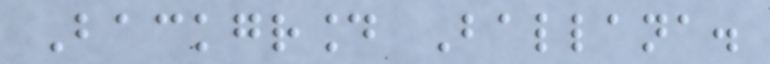Background Ballana.
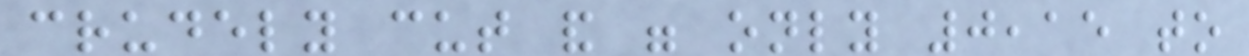crudely cut and were only 0,15 to
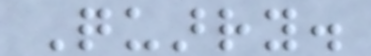Quarry.
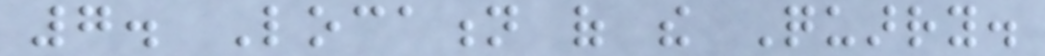7. Location of the Quarry.
